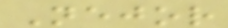Nejor
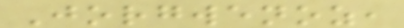Jorgwenoz,
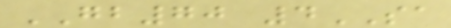GB70 4SA
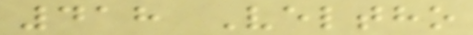418 Veltho
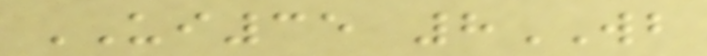UI35 8WB
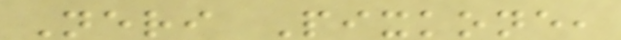Neri Pixkone,
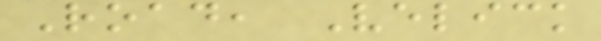Road, Velick
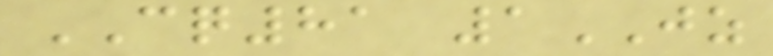CQ81 1JZ
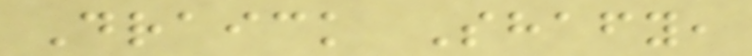Draick Shafy,
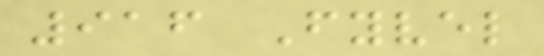916 Fyvel
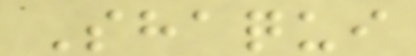Shaqui
